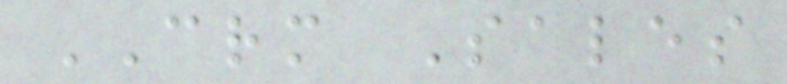CRM Sales
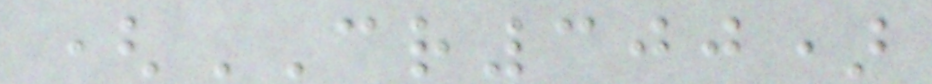(CR300)
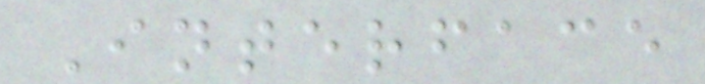Interface
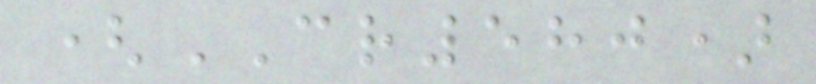(CR580)
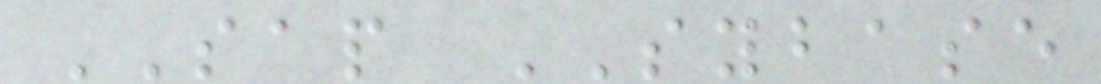SAP SYBASE
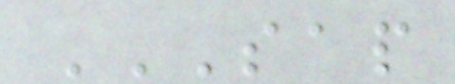SAP
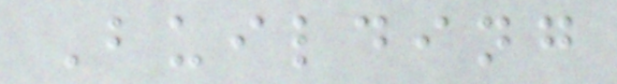Building
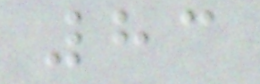83
